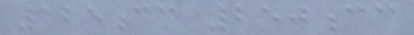125cc 250cc
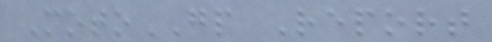MotoGP Report
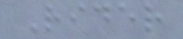Rider
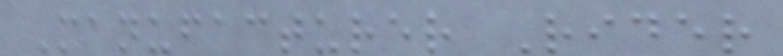Manufacturer Rider
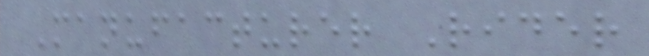Manufacturer Rider
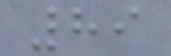89
